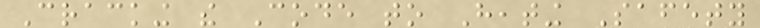Cracking the Code to Heating Safety
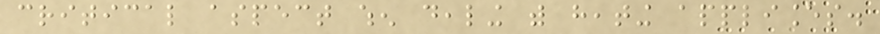critical aspect when dealing with heating appliances.
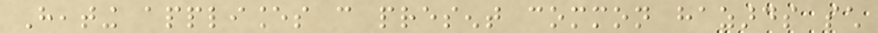Heating appliances can present common hazards such
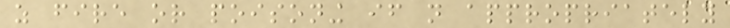as fire or poisoning if not appropriately
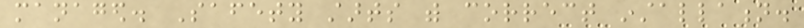managed. Safety starts with correct installation.
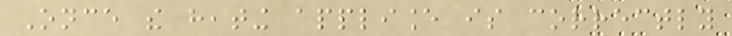Once the heating appliance is correctly
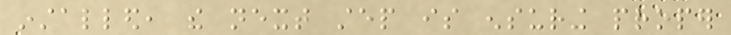installed, the next step is ensuring proper
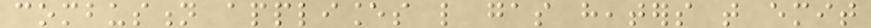combustion appliances like gas heaters that emit
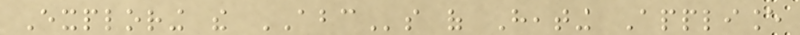Exploring the ABCs of Heating Appliance
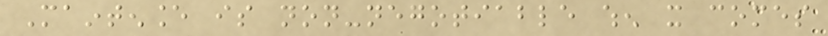Maintenance is non-negotiable when it comes
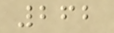262
